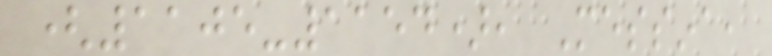(1105-1154), Messina,
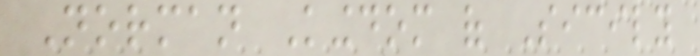Norman Kingdom of Sicily
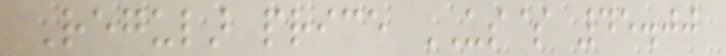Regular price US$ 45.00
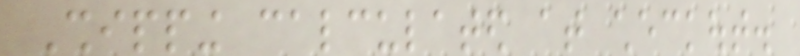Shipping calculated at checkout.
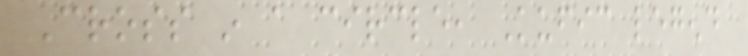Cross in a circle, Kufic legend
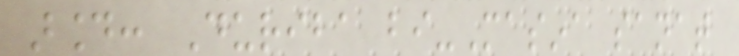around: Duriba bi-Masina sanat
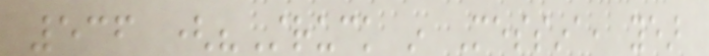536 ("Struck in Messina, year
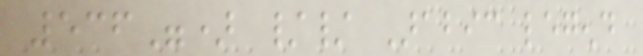536") // Arabic legend
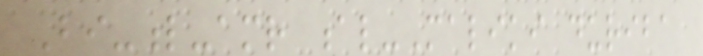Bi-l-amr al-Maliki duriba
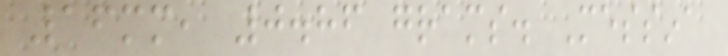16mm, 0.86 grams. Messina
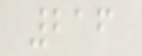216
